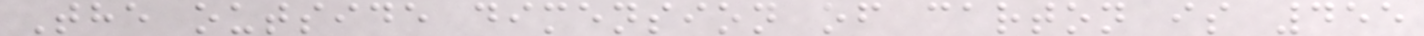The outside dimension of carton is 455
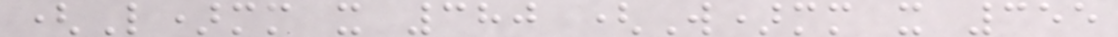(L)mm x 380 (W)mm x 355
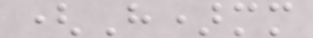(H)mm
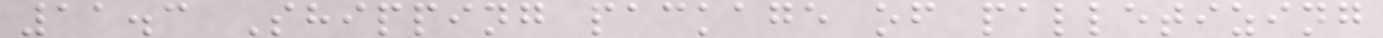11.3 Shipping package of palletizing
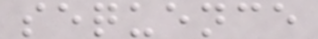sequence
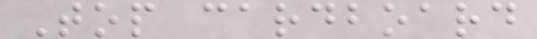Top cardboard
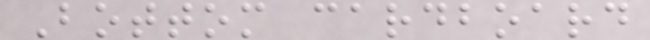Bottom cardboard
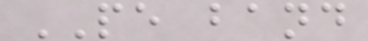PE band
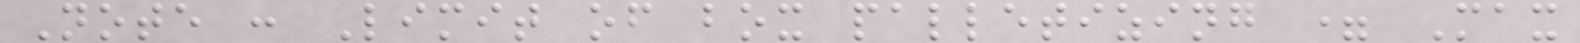Note : Limit of box palletizing = Max
